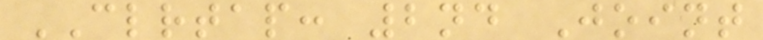CLRTAP: 2nd Joint
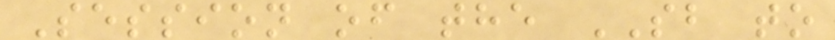Session of the SB to
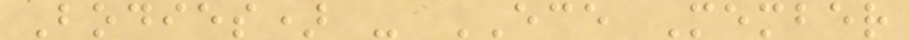Bodies) - ECE Member
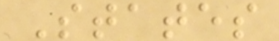States
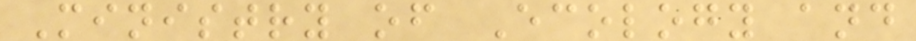Ministry of Ecology and
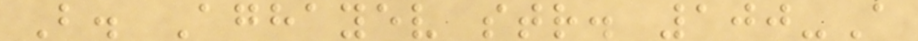B. Aghayev str. 100-A
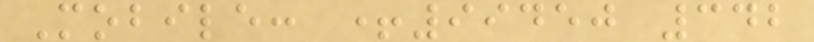Mobile: +99450 342
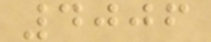4006
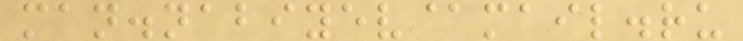man.nabiyev@mail.ru
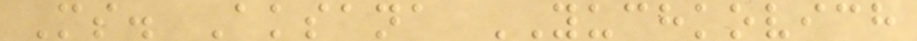Ms. Aksana YUCHKOVICH
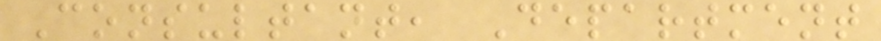Consultant, Department
